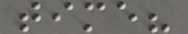time?
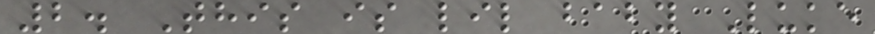2. This is lil baby Luke
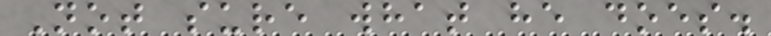Not sure what he does.
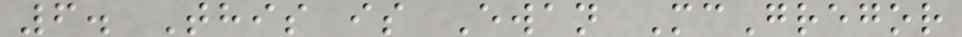6. This is Ewan McGregor
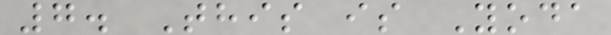7. This is Yoda
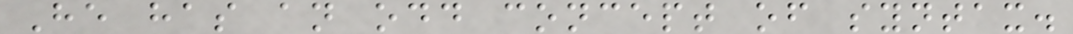He has an odd concept of syntax.
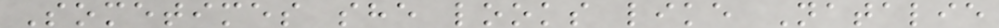Sometimes she looks like Natalie
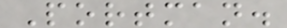Portman.
